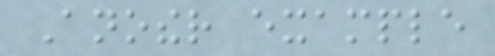Another example
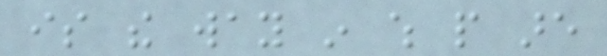is the way in which people are
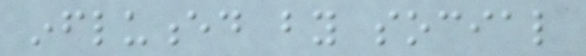influenced by social
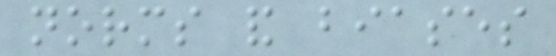norms and biases
